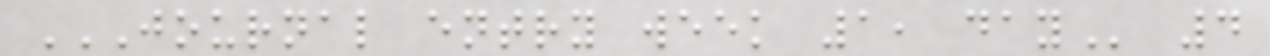JOURNAL ENTRY WEEK 1, DAY 4
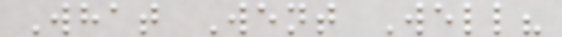What Went Well?
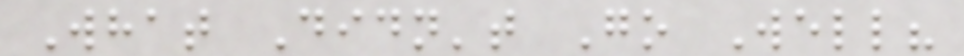What Didn't Go Well?
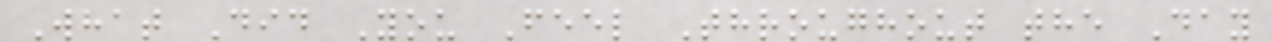What Did You Feel Throughout the Day
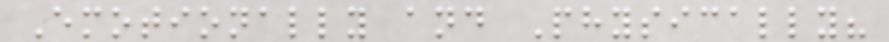Emotionally and Physically?
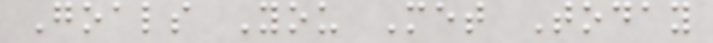Goals You Met Today
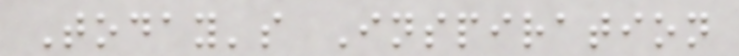Today's Inspiration
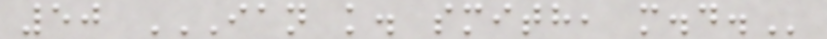50 IAN K. SMITH, M.D.
